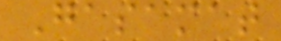Gasamat
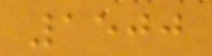1500
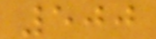500
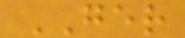GER
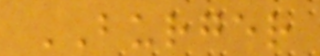BURGER
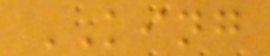KING
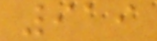919
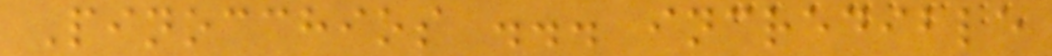Pinocchios ... incredible
